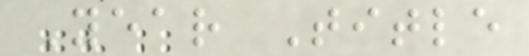Year Title
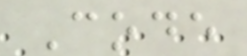Code
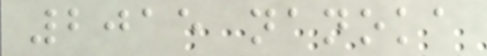2015 nanoka
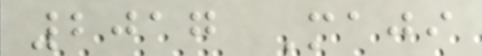2017 Maji
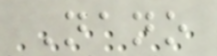Nano
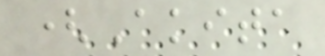(Akita
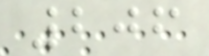206
